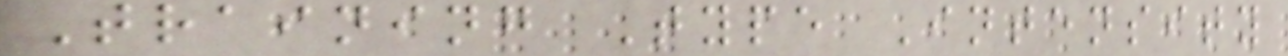Training Type Intensity
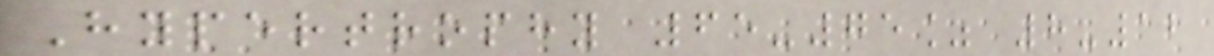Hypertrophy 65-75% 8-12
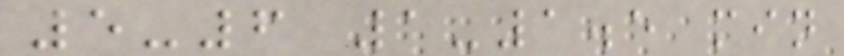5-6 1-1.5 min
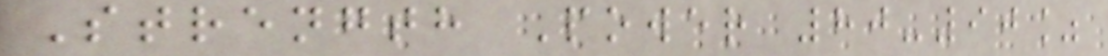Strength Power 80-90%
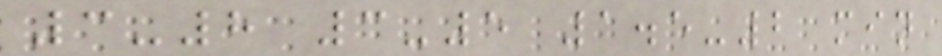3-8 3-5 1.5-2 min
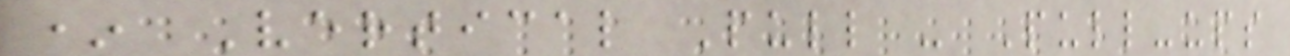* Vertical Pull - Pull-ups
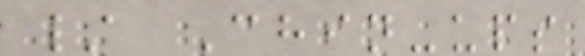/ Chin-ups
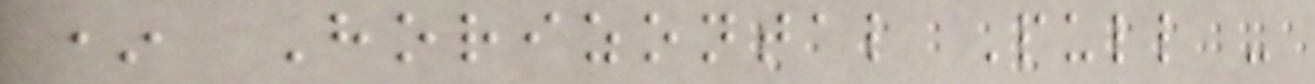* Horizontal Pull -
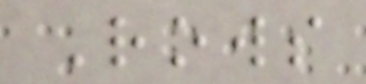Rows
